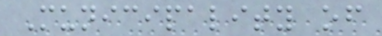Municipality of
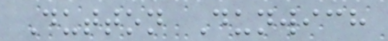Dutton Dunwich
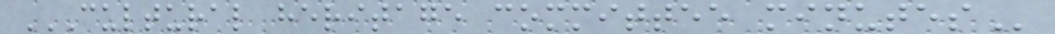CULTURAL HERITAGE COMMITTEE MINUTES
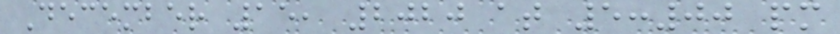December 15, 2020 at 5:00 pm
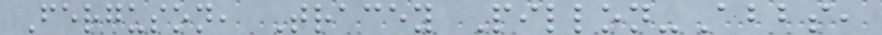Ferguson, Tracey Pillon-Abbs,
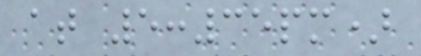at 5:35pm)
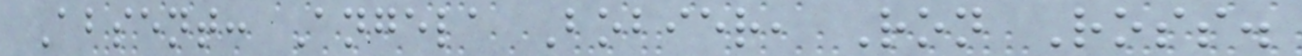Absent: Angela Bobier, Ron Ross.
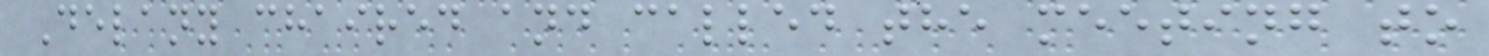Delany chaired and called the meeting to
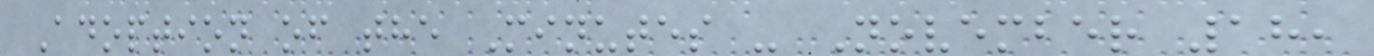Adoption of the Minutes - November 18,
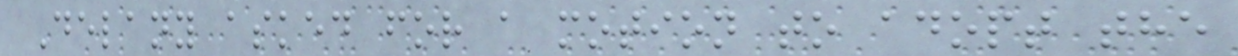Delany asked for a motion to adopt the
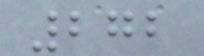272
